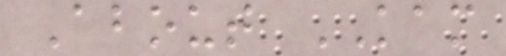About KAM
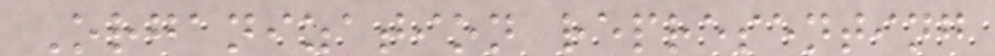Organization representing
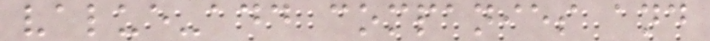value-add companies and
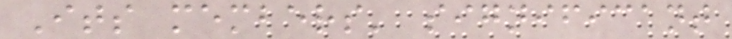Its members' significant
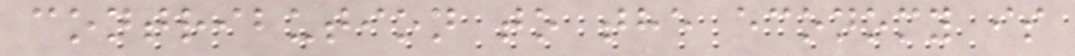contribution to the economy is
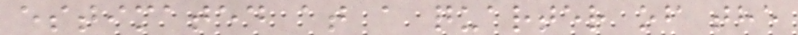estimated at a quarter of the
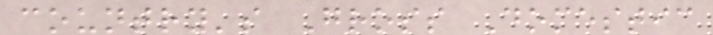country's Gross Domestic
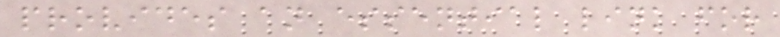provides an essential link for
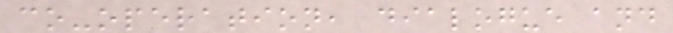co-operation, dialogue and
